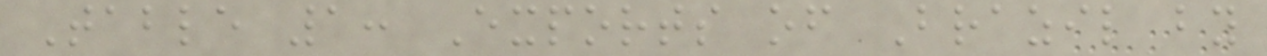Table 1: Exports of Brazil by
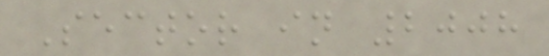Sector in 2008
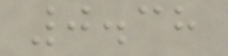0.38
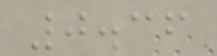0.36
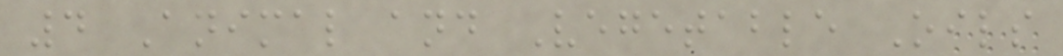4 Animal and Vegetable Oils
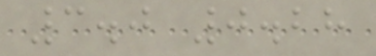3.0 0.28
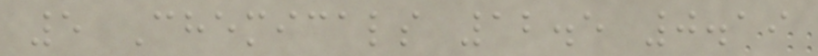5 Chemicals 12.5 0.19
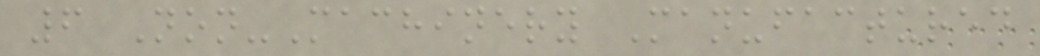6 Non-Machinery Manufactured
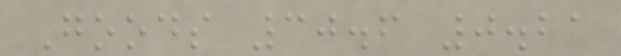Goods 30.6 0.21
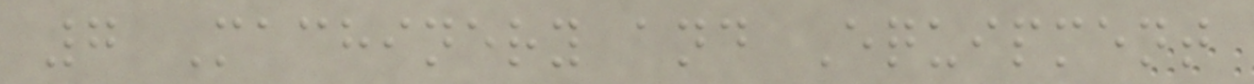7 Machinery and Equipment
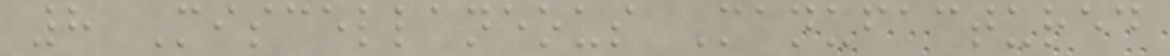8 Miscellaneous Manufactured
